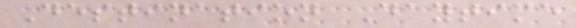Destination Daytime
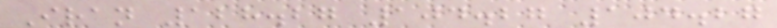Iran 128.27 104.27 104.27
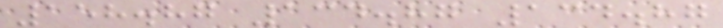158.87 134.87 134.87
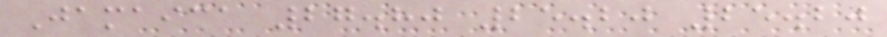Jamaica 27.80 25.20 25.20
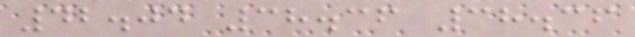42.04 38.36 38.36
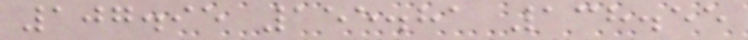107.95 155.81 138.55
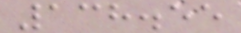138.55
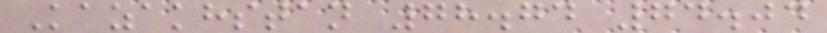Kazakhstan 78.74 74.04
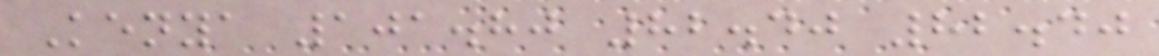Kenya 101.80 82.40 82.40
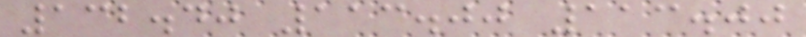132.40 113.00 113.00
